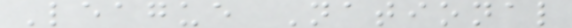League National
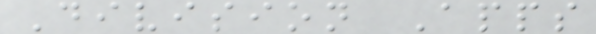Division Apps
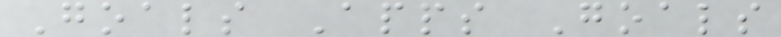Goals Apps Goals
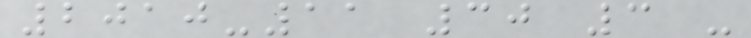2010-11 30 3 -
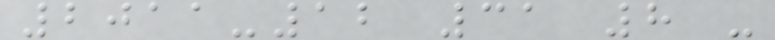2011-12 31 8 -
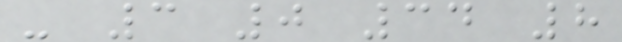- 3 0 34 8
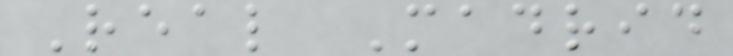Real Madrid
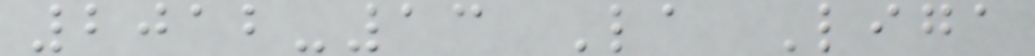2012-13 La Liga
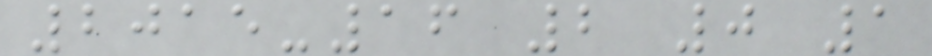2015-16 2 0 1
